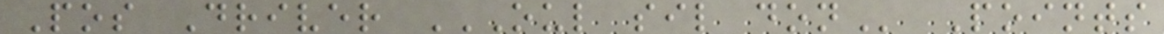Pos Driver OUL SIL DON Points
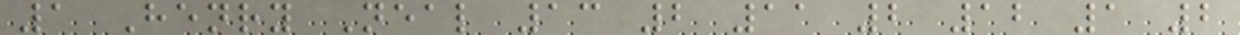1 Henry Neal 13 2 11 2 12 1 2
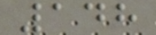148
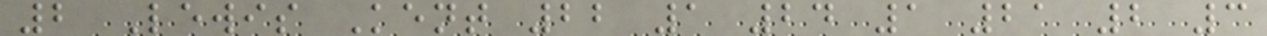2 Lewis Kent 22 1 24 1 21 2 3
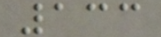133
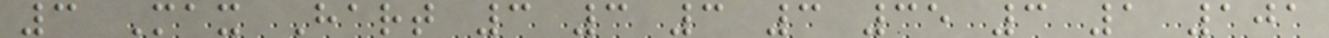3 Max Hart 3 3 3 3 35 3 1 101
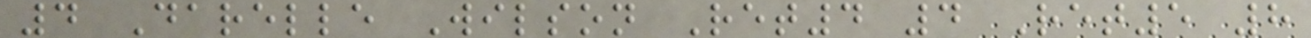4 Darelle Wilson Ret4 4 Ret5 8
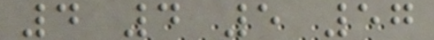4 4 5 57
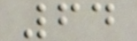64
